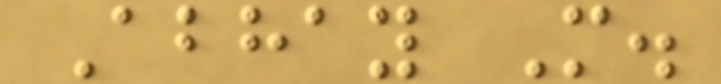Abhay M.
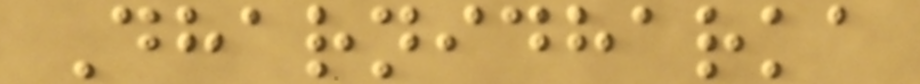Dharnidharka
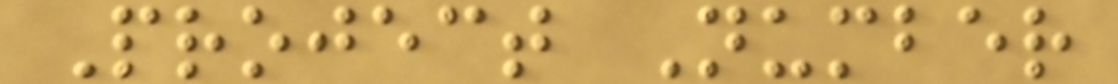Project Number
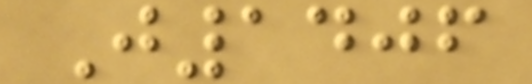J1406
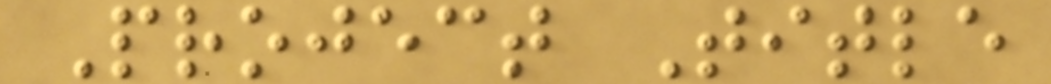Project Title
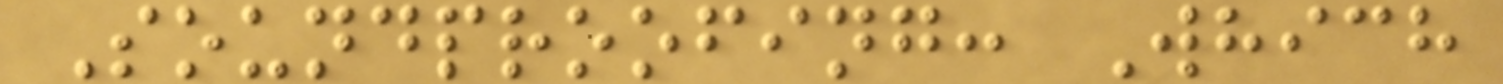Soundproofing: Which
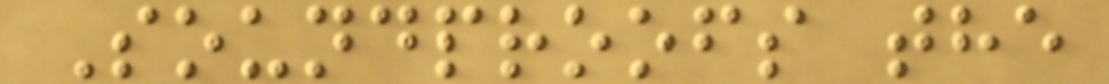Soundproofs the
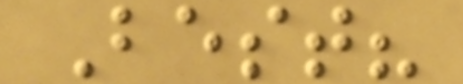Best?
